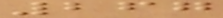267
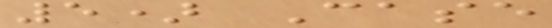5) Case
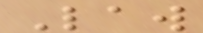Law
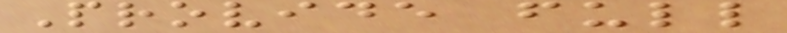Provide full
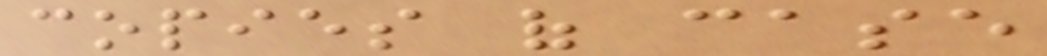copies of case
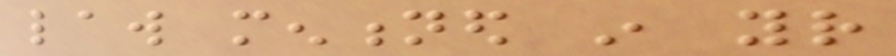law mentioned in your
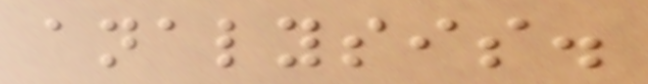analysis.
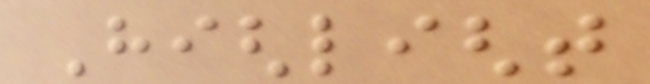Highlight
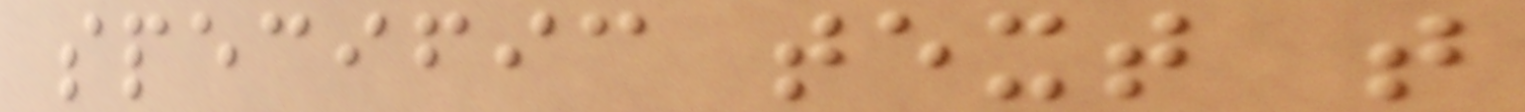specific text that
